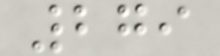279
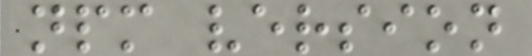npm version
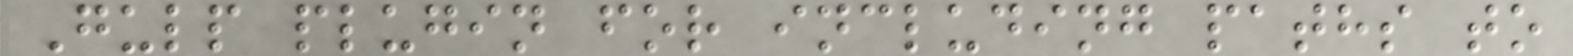Gulp plugin for including paths to
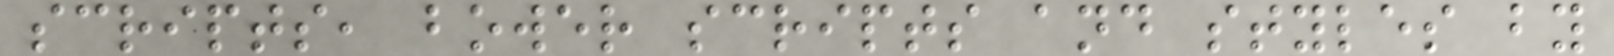scripts, bower scripts and styles by
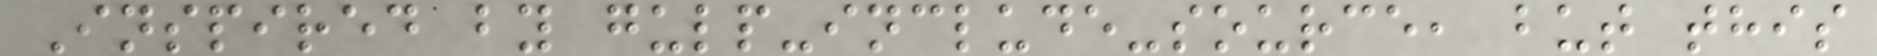Inspired by gulp-include-source, but this
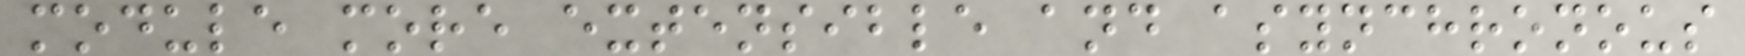module more extensible and asynchronous
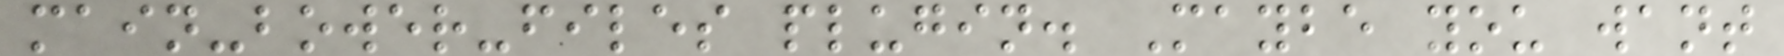main-bower-files plugin. Maybe you want
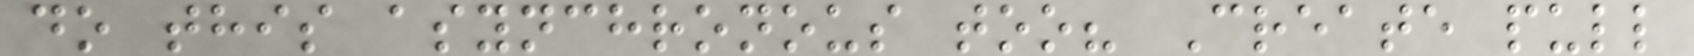do this asynchronous too? Create pull
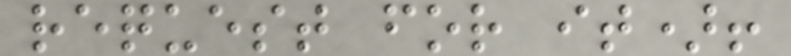request for it)!
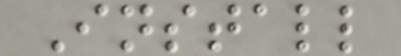Install
